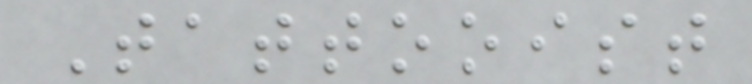Tattooist
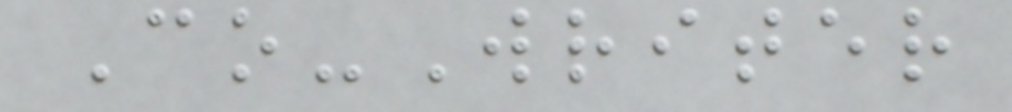Co-Writer
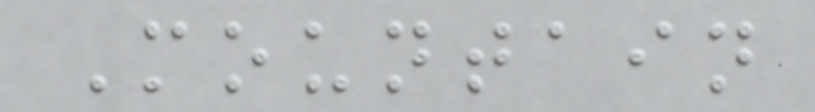Mountain
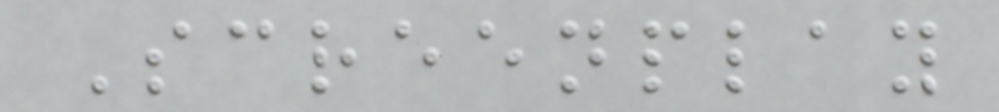Screenplay
